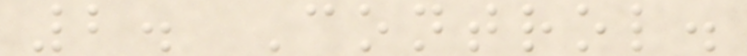2. Control.
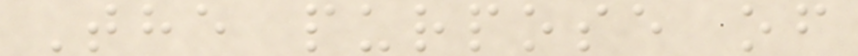The purpose of
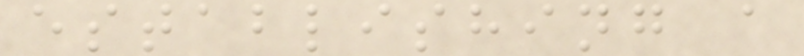establishing a
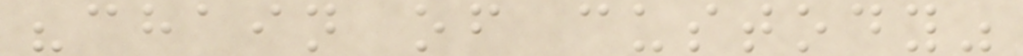"chain of custody"
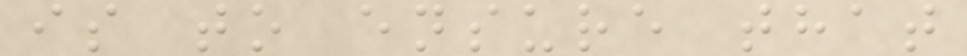is to ensure that
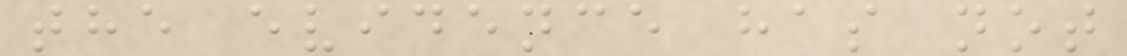the evidence has not
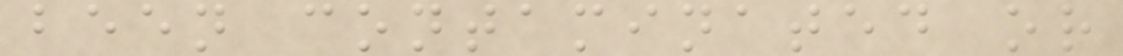been contaminated or
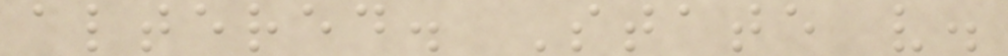altered. State v.
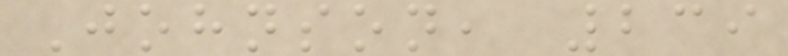Johnson, 239
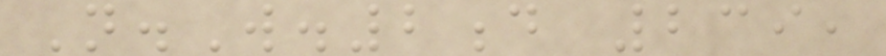N.W.2d 239,
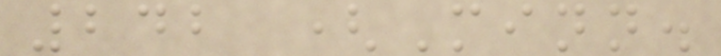242 (Minn.
